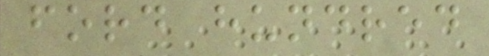ford hundred
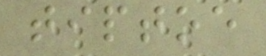tiptoe
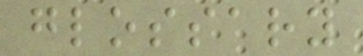glossary
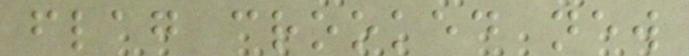flag crooked new
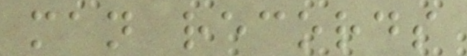man records
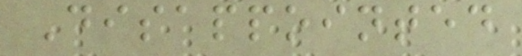Disappointed
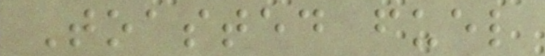Toasted fuel
